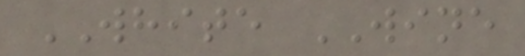WHITE WINE
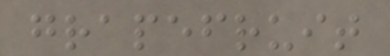grapefruit
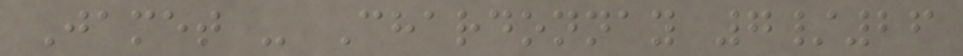Jamet - Chardonnay 7/26
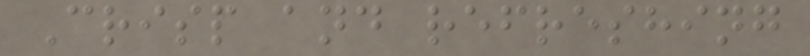Crisp and refreshing
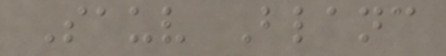Sauv Blanc
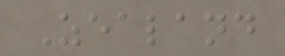Zealand
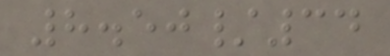8.50/34
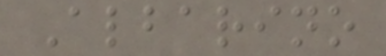Albarino
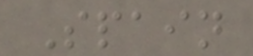Spain
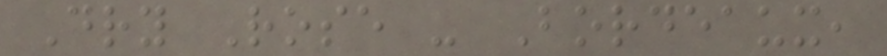Dry Rose - Bordeaux,
